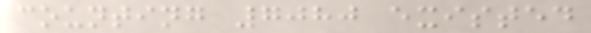counting 7080 existed
